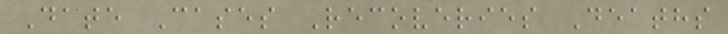Date Cases Recoveries Deaths
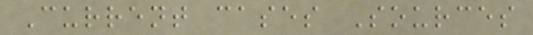Current cases Sources
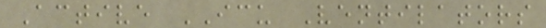Active ICU Ventilators
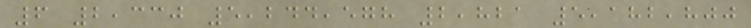6 2,330 5,244,578 2,821 5,182,800
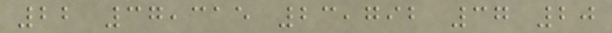22 37,315 23,792 37 20
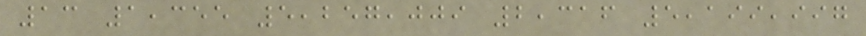13 1,355 5,257,009 2,316 5,199,997
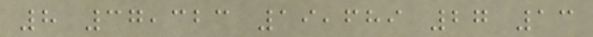8 37,323 19,689 27 13
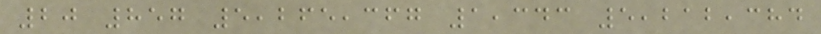20 857 5,265,367 1,343 5,212,384
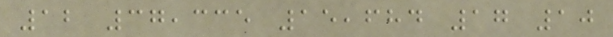12 37,335 15,684 17 10
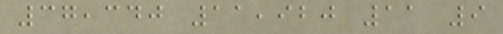37,340 11,920 11 9
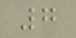7
